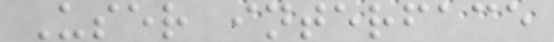User interface
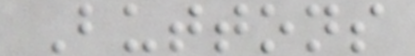Buttons
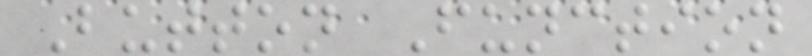Button Function
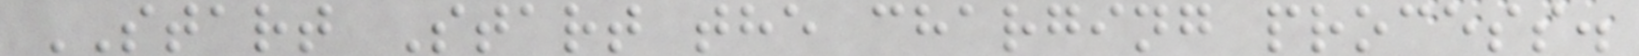START Start the charging process.
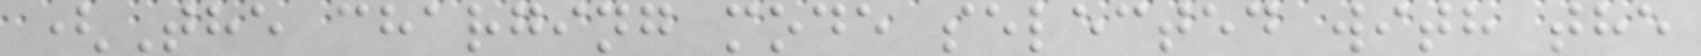(The charging mode selected with the
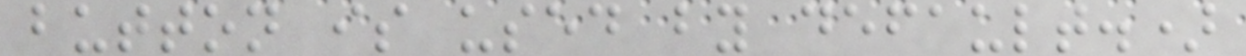button is used by default.)
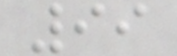99
